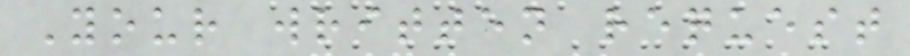Your written request
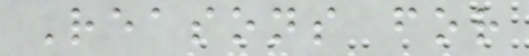Reasons for
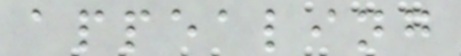appealing
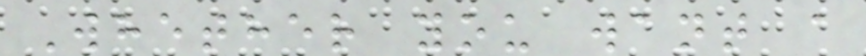Whether you want a
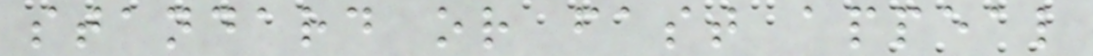standard or fast appeal
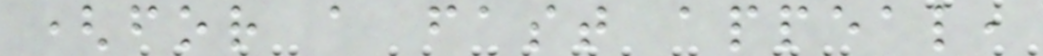(for a fast appeal,
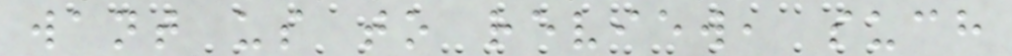want us to review, such
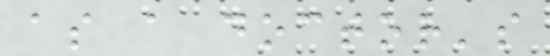as a doctor's
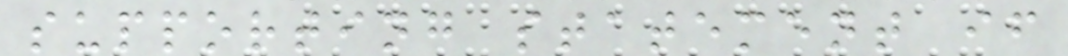supporting statement if
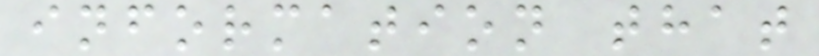information that
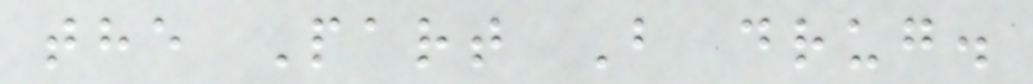the Part B drug.
